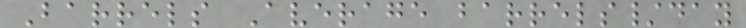Barrels Average barrels/day
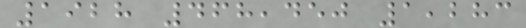1928 468,450 1,283
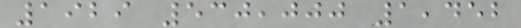1929 530,000 1,452
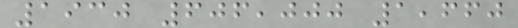1930 606,000 1,660
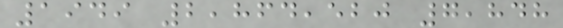1949 2,864,520 7,848
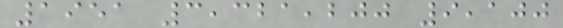1951 3,321,200 9,100
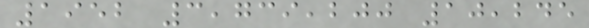1952 3,739,200 10,245
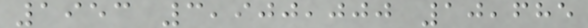1953 3,900,000 10,685
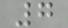7
